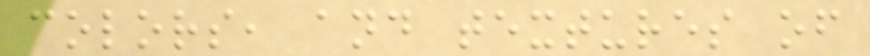colors, and textures of
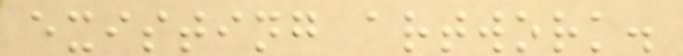existing artwork.
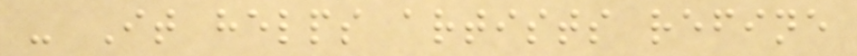- It helps artists refine
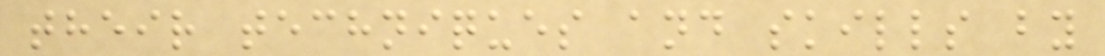their techniques and skills by
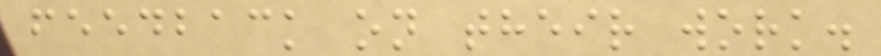feedback on their work.
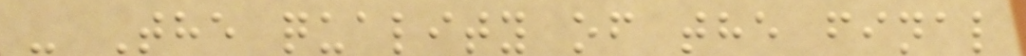- The quality of the final
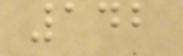142
